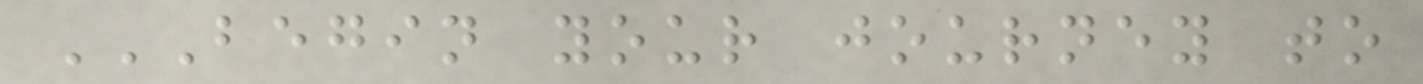BEGIN YOUR JOURNEY TO
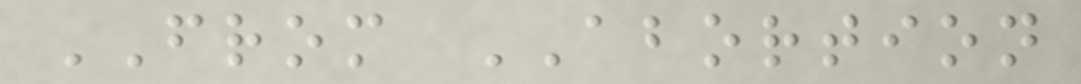FROM ABORTION
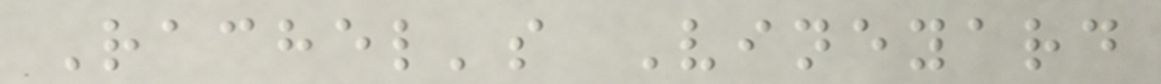Rachel's Vineyard
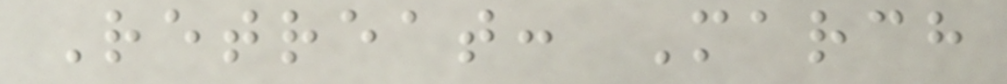Retreat: March
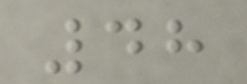48
